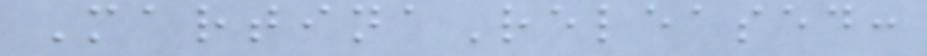MartinaReleased:
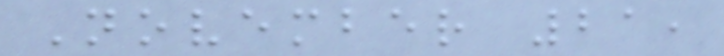November 21,
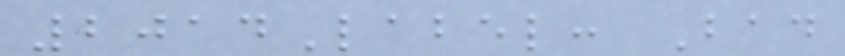2014Label: Bad
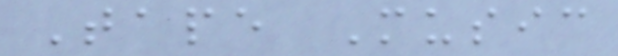Tape Music
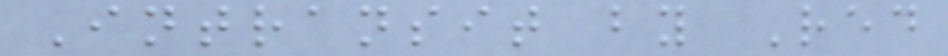Intransit by Red
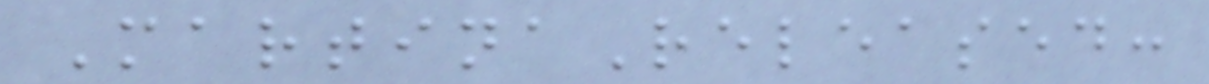MartinaReleased:
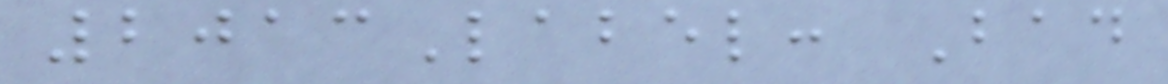2013Label: Bad
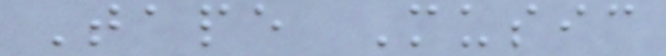Tape Music
